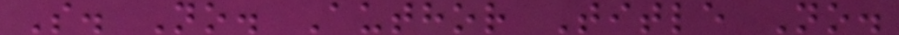S. No. Author Title No.
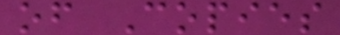of Copies
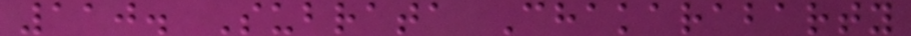110. Subrata Chakarabarty
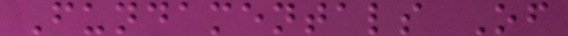Fundamentals Of
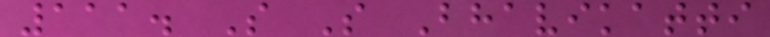111. S S Bhavikatti
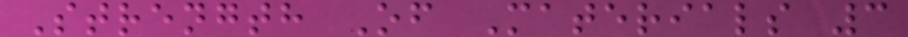Strength Of Materials 3
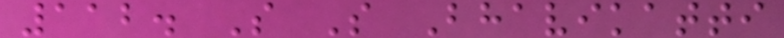112. S S Bhavikatti
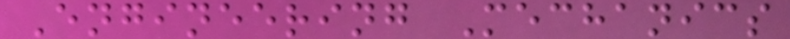Engineering Mechanics
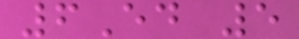6Ed 5
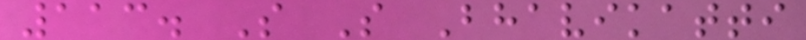113. S S Bhavikatti
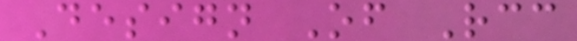Design Of Rcc
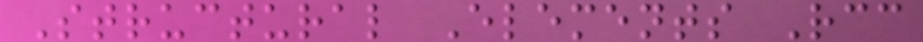Structural Elements Rcc
